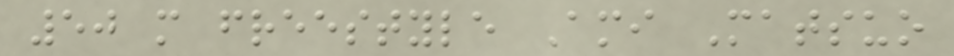50 m freestyle Ami Matsuo
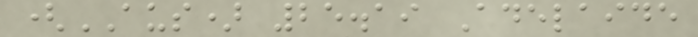(AUS) 25.19 Adelaide
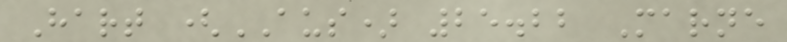Hart (AUS) 25.22 Marne
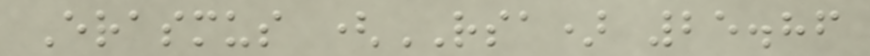Erasmus (RSA) 25.86
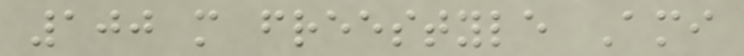100 m freestyle Ami
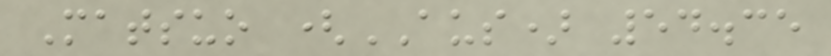Matsuo (AUS) 54.35
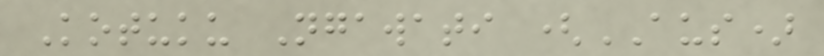Kotuku Ngawati (AUS)
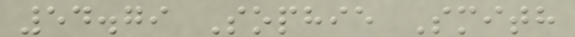54.79 Sophie Smith
